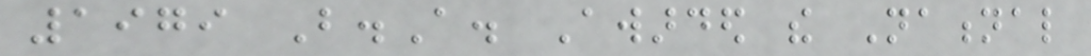1979 B.A. Awarded the National
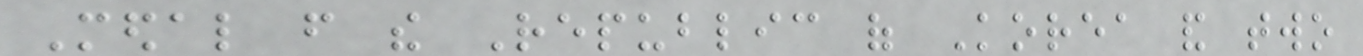Medal from the Republic of Korea and two
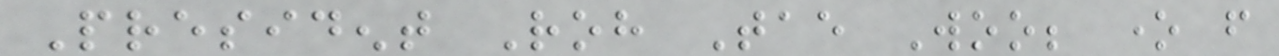President Roh Tae Woo; one from
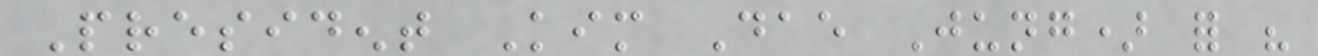President Kim Dae Jung) for his
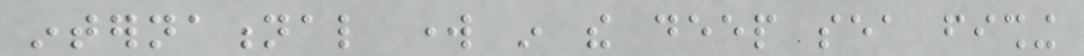international work in the deep sea fishing
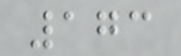173
